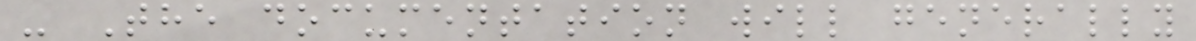- The documentation will generally
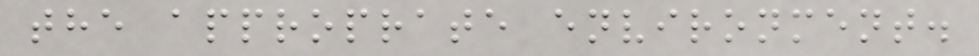the approprate environment.
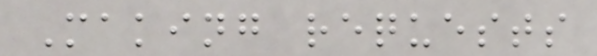Making requests
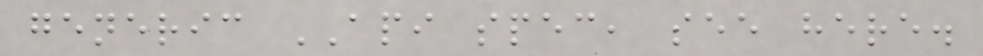generic API spec, see here.
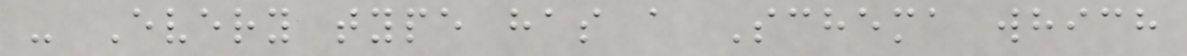- Every type has a Schema which
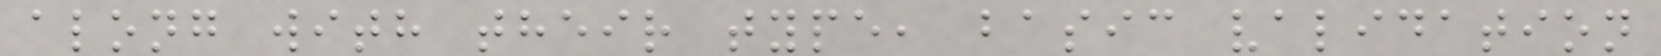along with their type, basic validation
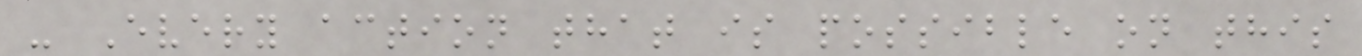- Every action that is possible on this
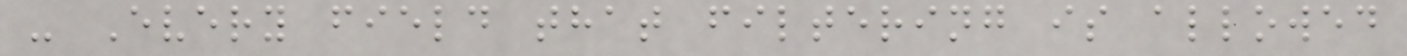- Every field that filtering is allowed
